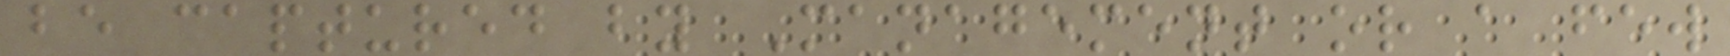be captured by Management or a few
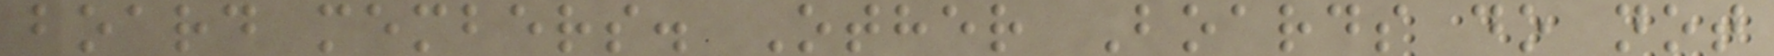board members. Other Boards do not
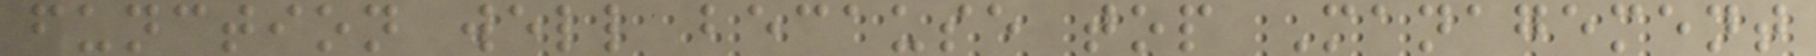function well because top Management
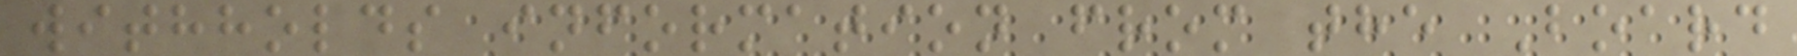withholds information from the Board
